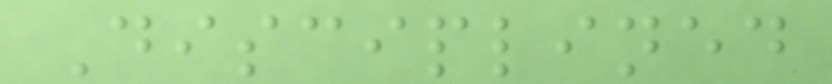Disciplined
